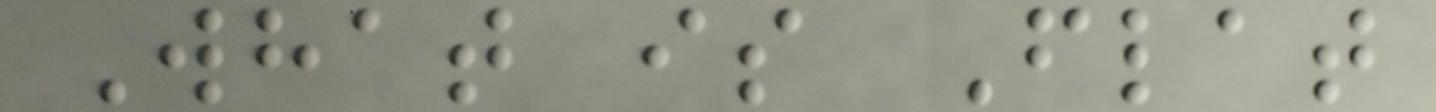What is Flat
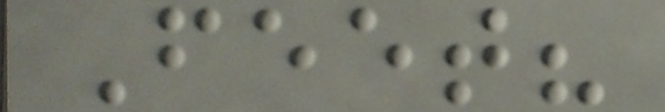Feet?
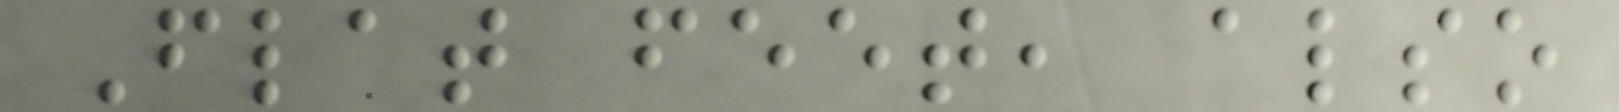Flat feet, also
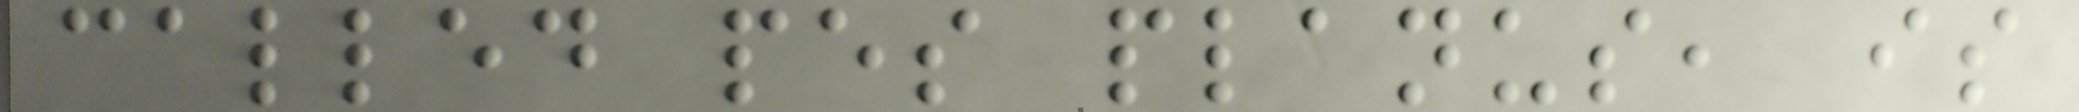called pes planus, is
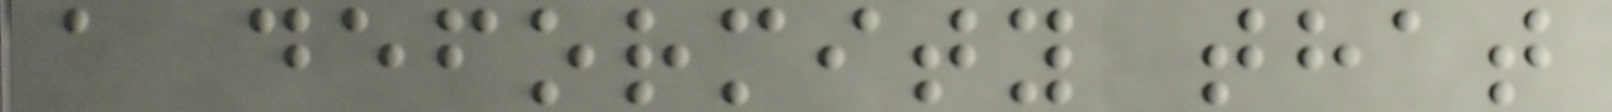a deformity that
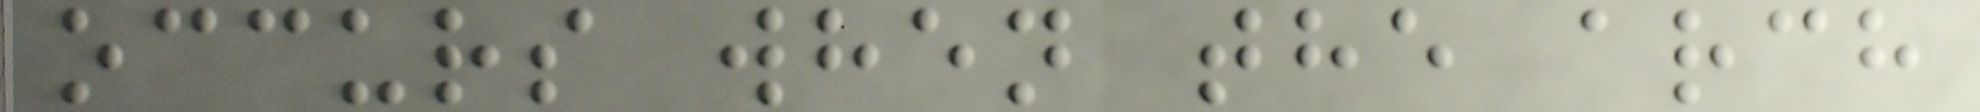occurs when the arch
